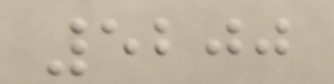5200
